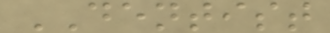DENTIST
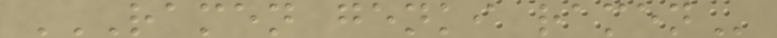RAMEN GENKI RAMEN
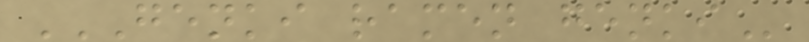GENKI RAMEN GENKI
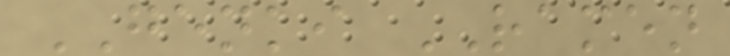GENKI RAMEN
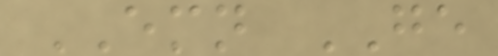EMN GE
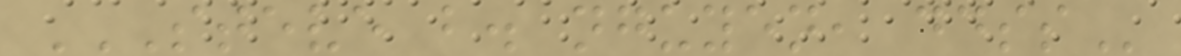STEVE B. NGUYEN, DDSS
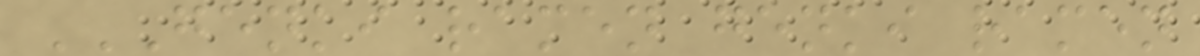GENKI RAMEN GENKI RAMEN
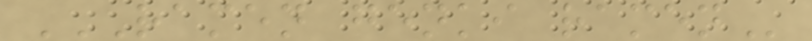RAMEN GENKI RAMEN
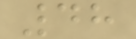48
